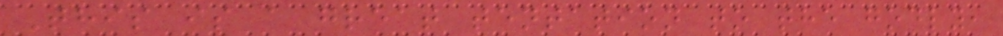This is a great tentation to the godly,
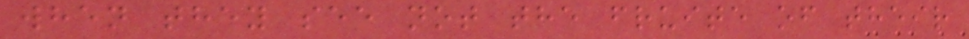when they see not the fruite of their
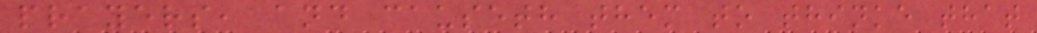prayers, and causeth them to thinke that
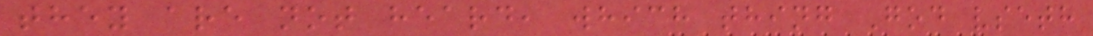they are not heard, which thing God vseth
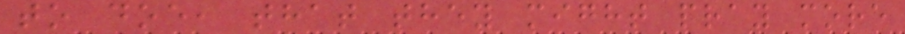to doe, that they might pray more
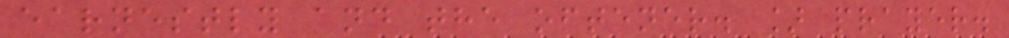earnestly and the oftener. ] prayer.
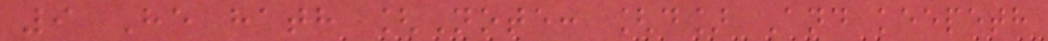9 He hath [Note: [d] And keepeth
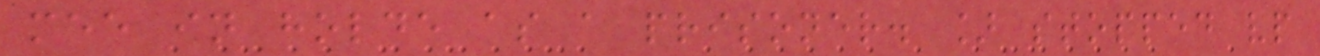mee in holde as a prisoner. ] stopped vp
